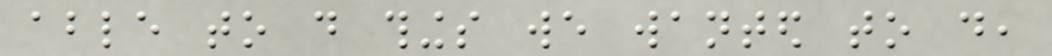able to do things we wanted to do,
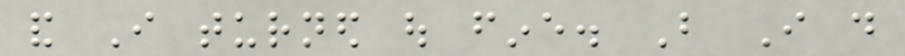and I turned out fine. But I do
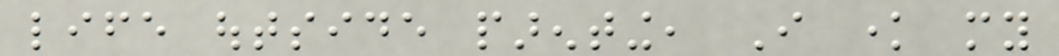life outside parenting, I know my
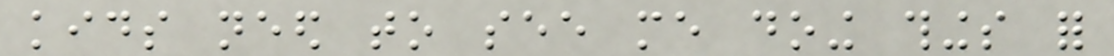kids need to see me doing things for
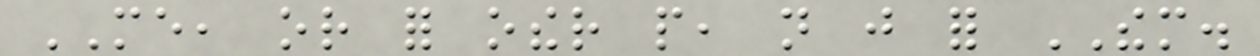ME, or for other people, not just for THEM.
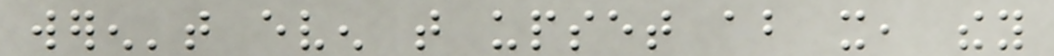weren't even that upset about it, they
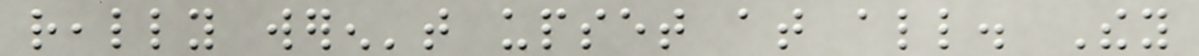really weren't upset at all. They
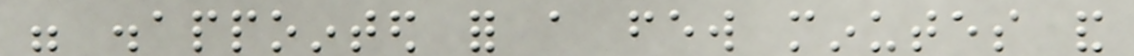were disappointed for a few minutes and
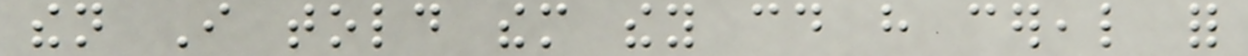then I told them they could have cereal for
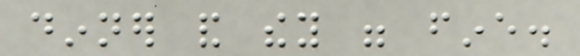dinner and they were fine.
